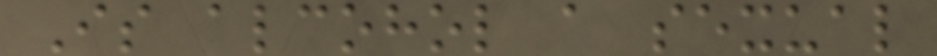Is alcohol a sexual
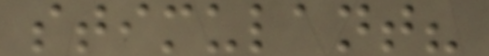stimulant?
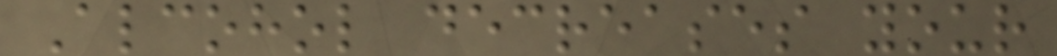Alcohol decreases your
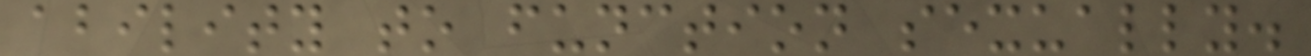ability to function sexually.
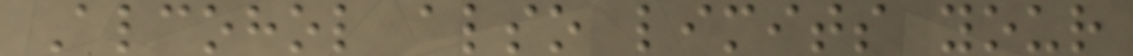Alcohol also limits your
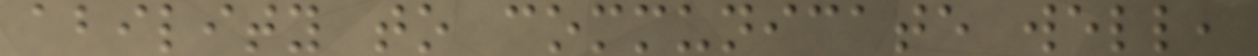ability to communicate well,
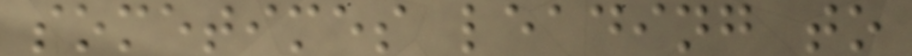sometimes leading to
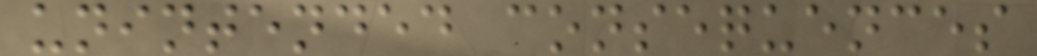unintended consequences
